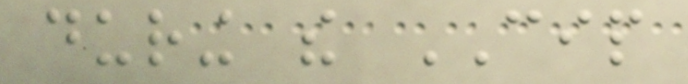during the CIP
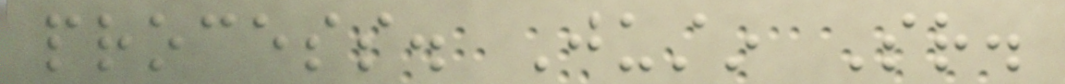process. Justin Sr.
